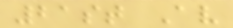21st Av
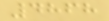4868
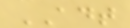ADT
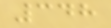348
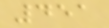451
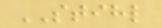STIHL
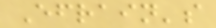Efrain's
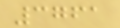3761
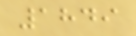1849
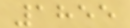1855
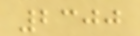2300
